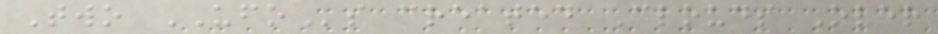Two UFOs created Clouds Over
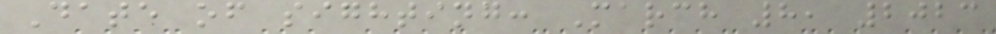Date of sighting: March 8, 2023
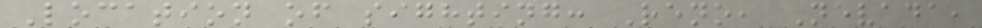Location of sighting: Reno, Nevada,
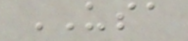USA
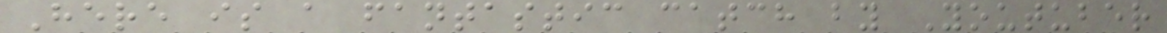Here is a fantastic catch by Youtuber
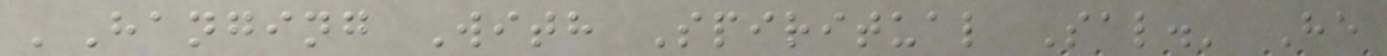'Hanging With Spiritual Sal.' He
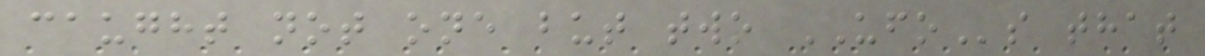caught not one but two UFOs that
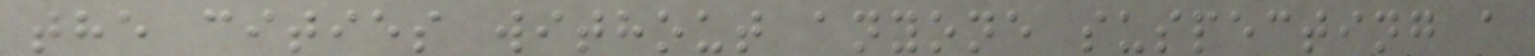the cities without anyone suspecting a
